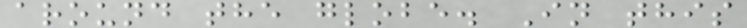around the globe. In this
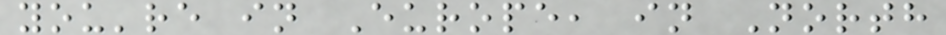you're in Europe, in North
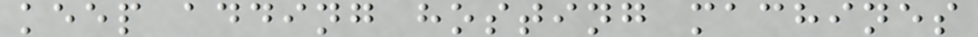keep adding hosting machines
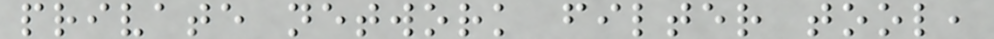private network filter tool,
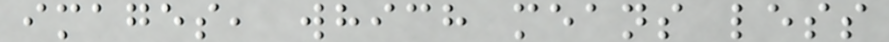images, which means less
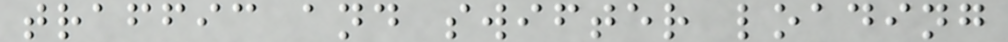traffic and swifter loading
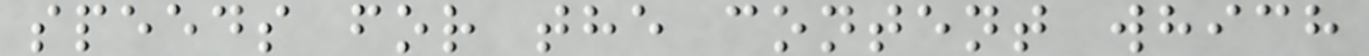speeds for the content which
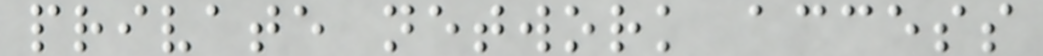private network access
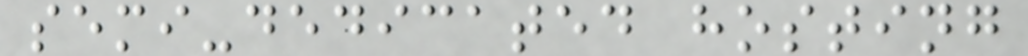semi-dedicated hosting
